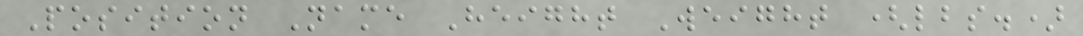Position Name Height Weight (lbs.)
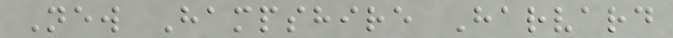New Hampshire Harvard
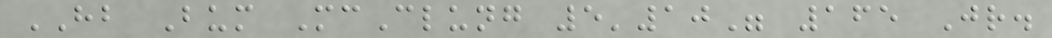HB Bum McClung 5'10" 165 Jr.
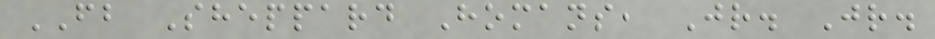FB Sheppard Homans, Jr. Jr.
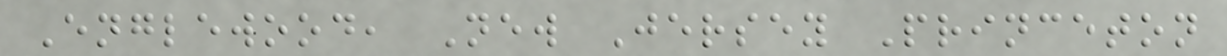Englewood, New Jersey Princeton
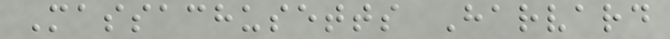Massachusetts Harvard
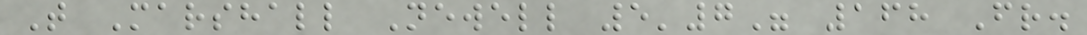T Marshall Newell 5'7" 168 Fr.
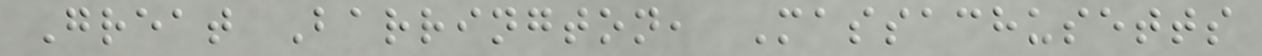Great Barrington, Massachusetts
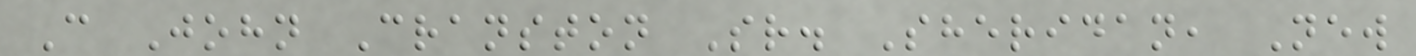C John Cranston Sr. Sheridan, New
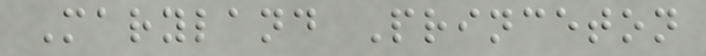Maryland Princeton
